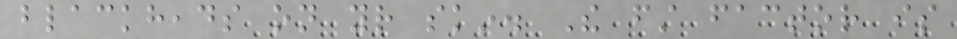blackheads on your skin. The first factor is
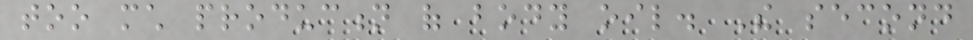too much production of body oil. The second
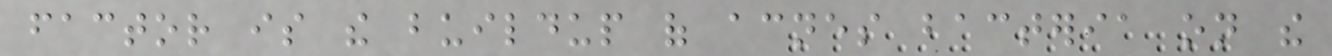factor is the buildup of acnes bacteria on the
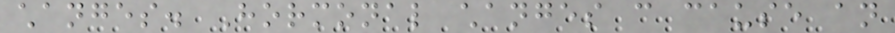changes. Hormonal changes can cause an
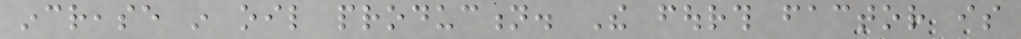increase in oil production. The fourth factor is
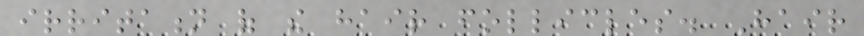irritation of the hair follicles. Hair
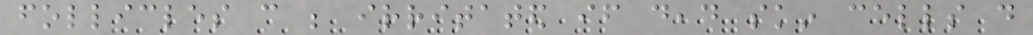follicles can be irritated if dead skin cells do
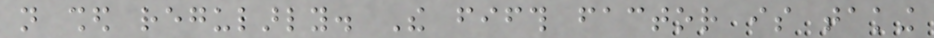not shed regularly. The fifth factor is taking
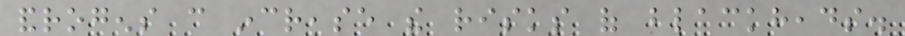androgens can increase the risks of blackheads.
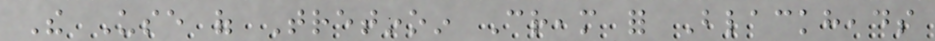The Use of Tretinoin Cream for Blackheads
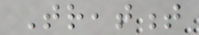Treatment
